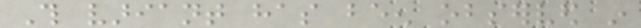This variant has been observed in
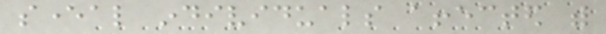several individuals affected with
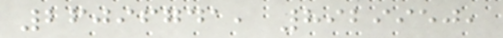26096741, 8929950,
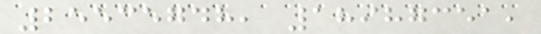25535748, 18987351,
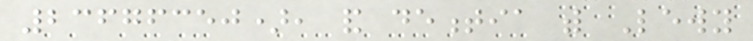23676350), and dementia with Lewy
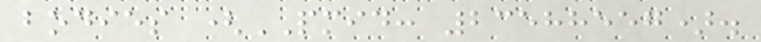bodies (PMID: 23588557).
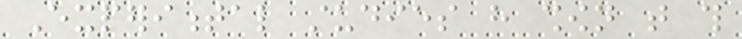Experimental studies have shown that this
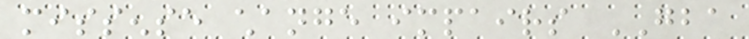missense change impairs GBA
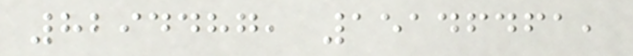8294487, 15146461,
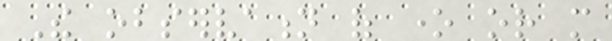The observation of one or more
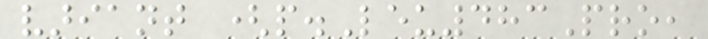variant (p.Leu483Pro,
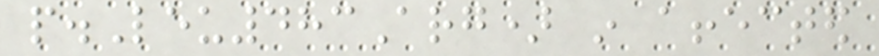p.Leu483Arg) in affected
